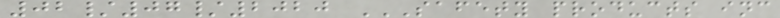02/07/2020 SAFETY PRODUCTS INC
